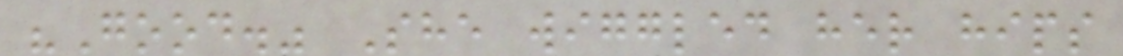"Good." She wiggled her hips
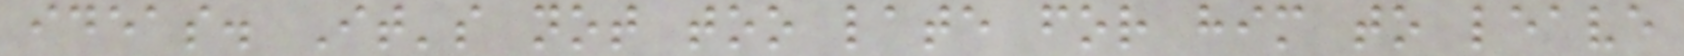ideas. It's not too late for him to leave
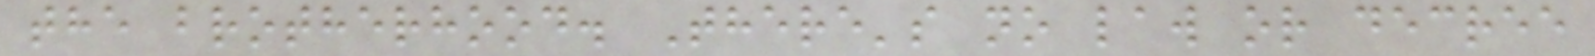the brotherhood. There's no law or decree
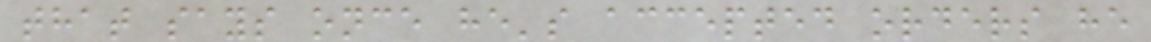that says once he's accepted orders he
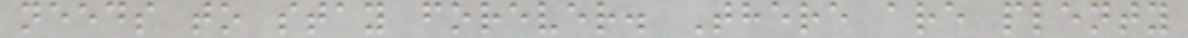needs to stay forever. There are plenty
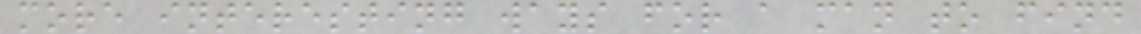more interesting ways for a man to find
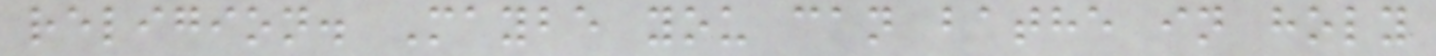religion. Maybe you can bathe in holy
